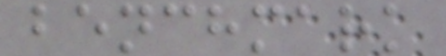benchmark
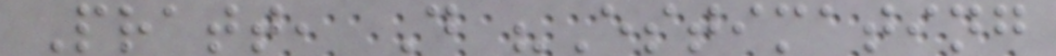Pratt, D "Estimating
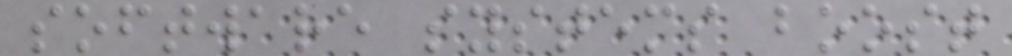software systems boost
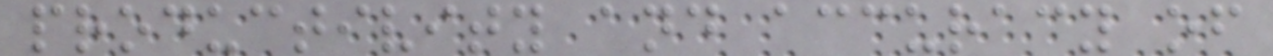productivity and accuracy of
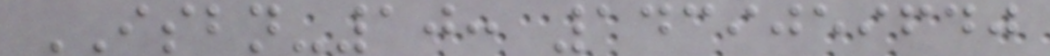ISBN-10: 1439059640
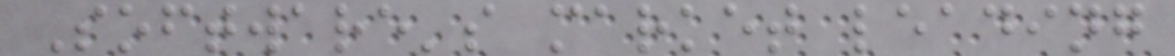Software's market leading
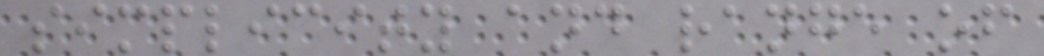simplicity and range of
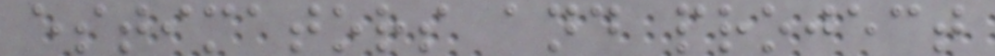estimators and project
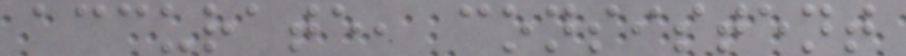accurate, consistent
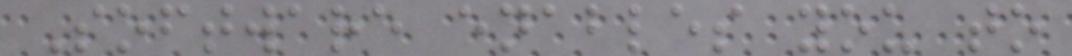Software enables you to
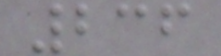236
